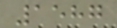1587
